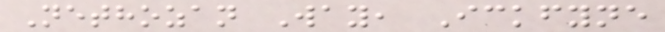Nethozan Way, Ickfyne
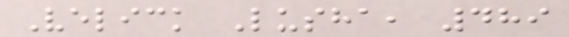Velick Lusha, 489
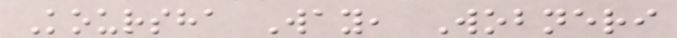Koursha Way, Wobneri
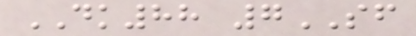DK88 7SF
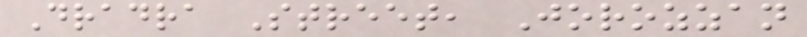Dradra Street, Jorozzan
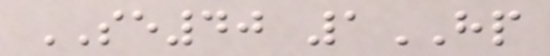SE40 1HP
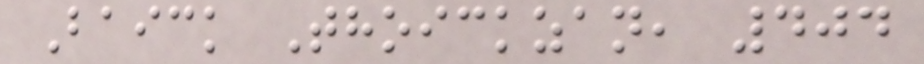Baick Thoickzan, 404
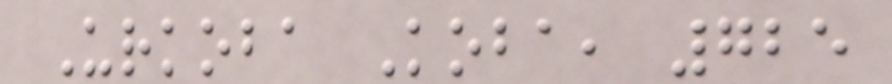Urkoba Koba, 725
